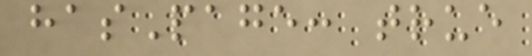hasPage: true
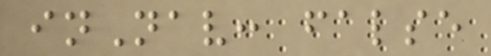inNav: false
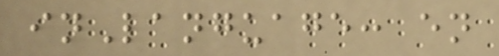inLanguage: en
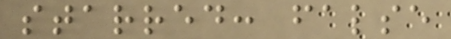starred: false
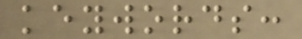keywords:
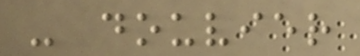- douvier
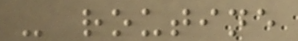- routine
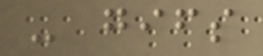- gifs
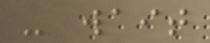- wait
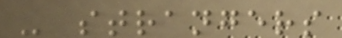- strangers
